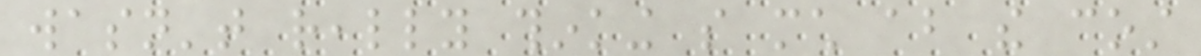wasn't really thinking so much about the cost
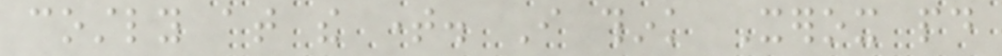costly at the time. I think Xerox paid
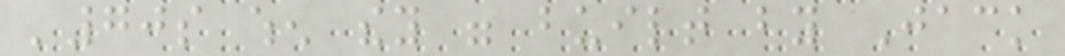'70s when they were built by Jack
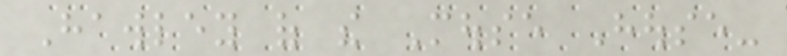Hawley of the Mouse House-
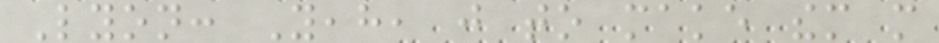Lyon: Yeah, just to make them more
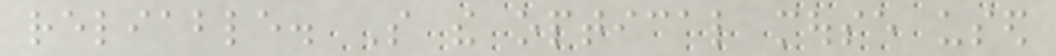reliable. So the optical mouse used
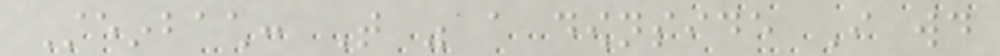Steinbach: That was a downside I would
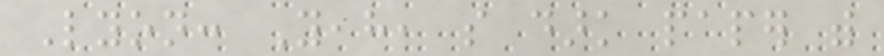Lyon: Yeah, so dark paper with
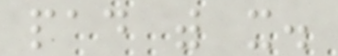pad with it.
